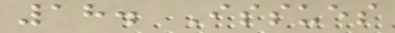18. Issues
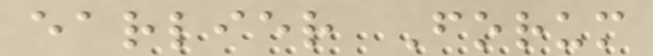earlier Forum
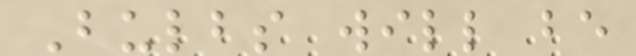Bulbs will be
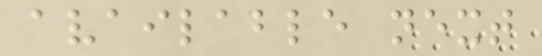available next
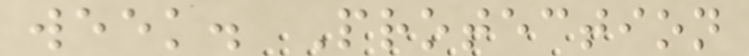week. Protection
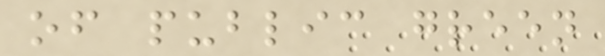of public green
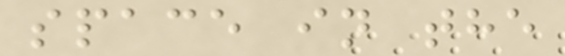space in the
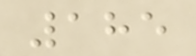185
